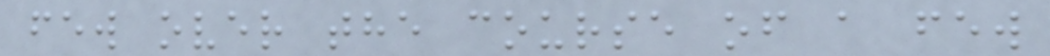few over the course of a few
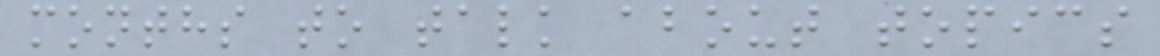months to talk about topics
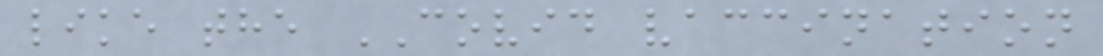like the COVID vaccination
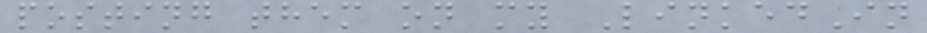posting them on my LinkedIn
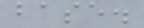base.
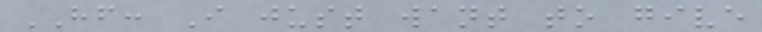HF: I just want to give
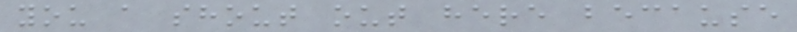you a shout out here because
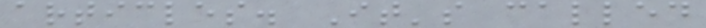articles. It's called
